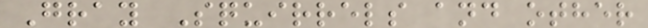Gray Squirrels and other
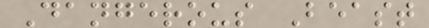Dangerous Beast
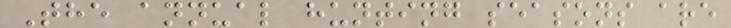The annual hunting seasons are
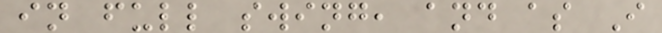in full swing, and as I
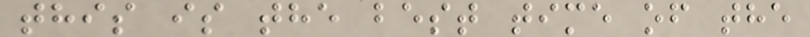this is the best time of the
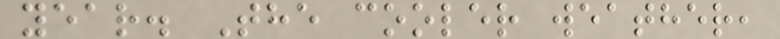year. The cooler weather,
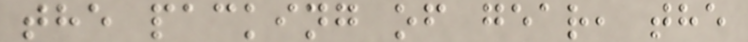the packing of gear, the
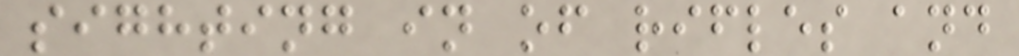sighting in of rifles and
